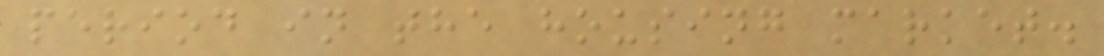period in the housing market.
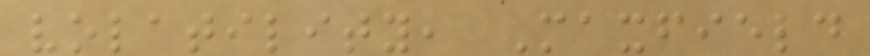volatility, Maxfield
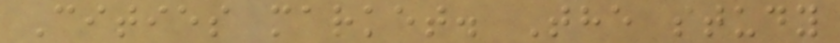Cities market. The study
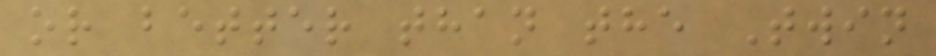or better than the Twin
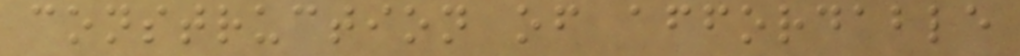construction of affordable
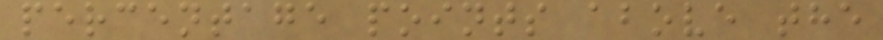percentage points above the
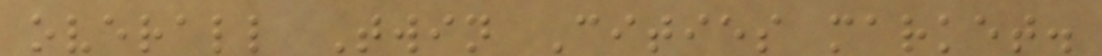overall Twin Cities market.
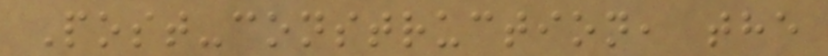Post-construction, the
